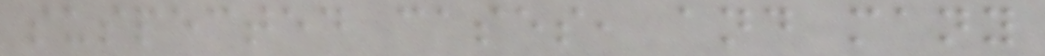suspected cases, and many
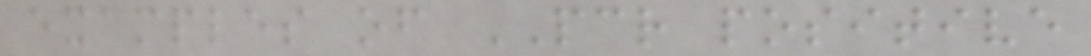examples of PCR positive
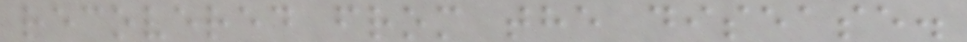recovered from the disease.
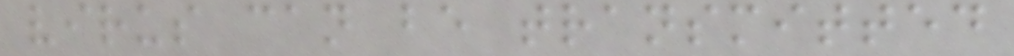virus can be transmitted
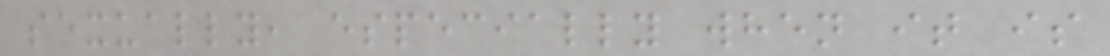sexually, especially when it is
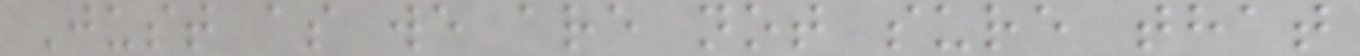Just as we are not sure that
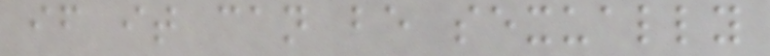if it can be sexually
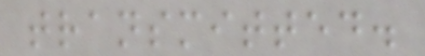transmitted.
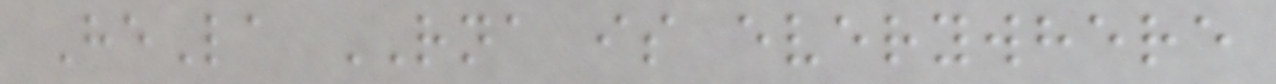HeLa RNA is everywhere
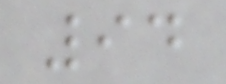94
